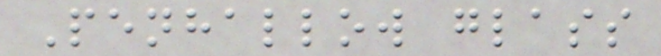Penhallow glass
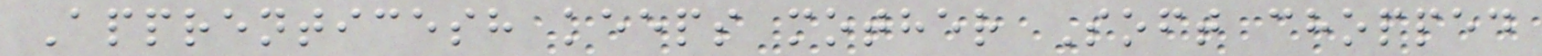Apprenticesh keeps mother Soft chopped
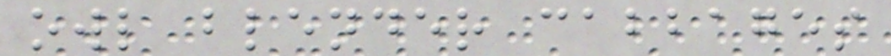owl blender cabbages
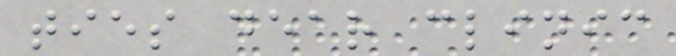ties dear clinic
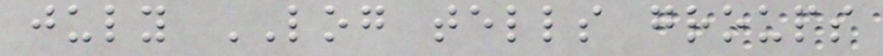july LOG tells groups
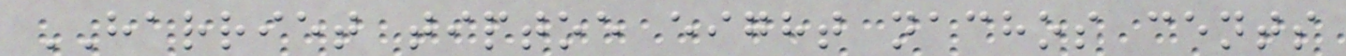HARRIET tiptoe eight nachos cents
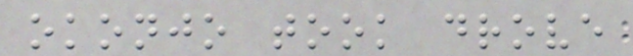okonjo took drove
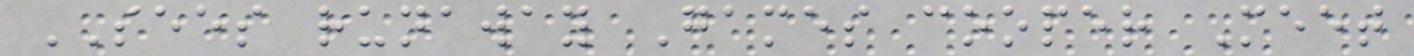SEES runaway Games cooper Meet
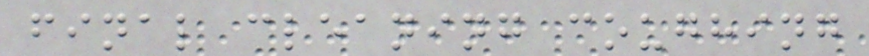final cleaning coughing
